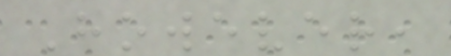However,
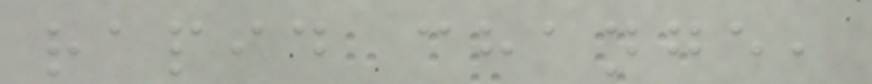rapid change,
